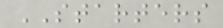STARTERS
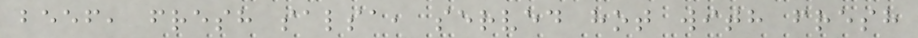beef, fresh salsa, served hot with fresh
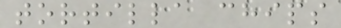tortilla chips
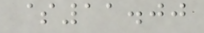$11.00
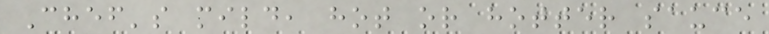Chef's mild, hot or hotter sauce
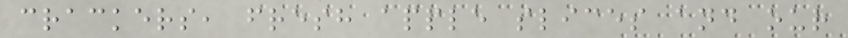crackers, fresh apple slices and our
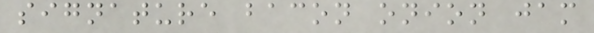signature bacon onion jam
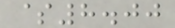$8.00
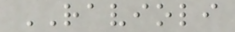RAVIOLI
